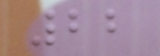22
